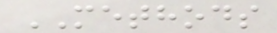METHODS
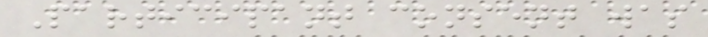Participant consent was
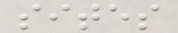sites
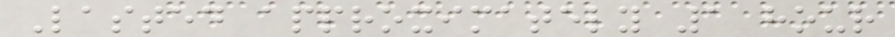Lasted approximately 1 hour
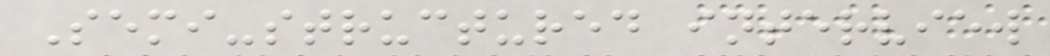Semi-structured interview
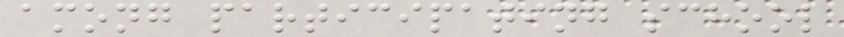among participating school
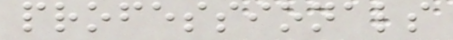professionals
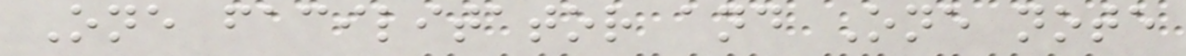One facilitator and One note
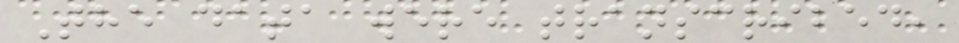The data were transcribed,
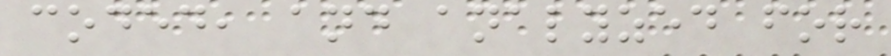coded, and analyzed for
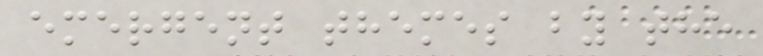emergent themes by the
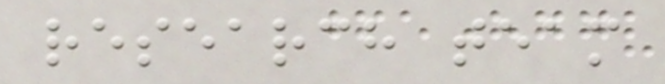research team
